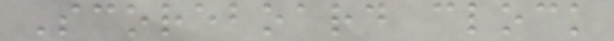Scoreboard clock
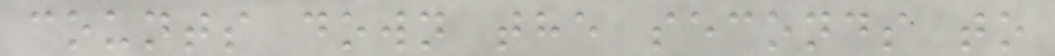counts down the seconds to
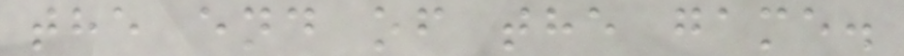the end of the game.
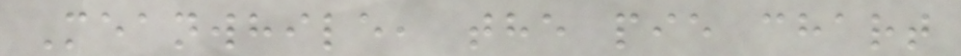Meanwhile, the pie chart
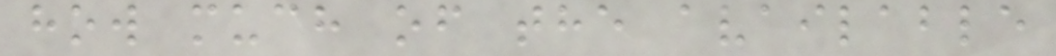how much of the available
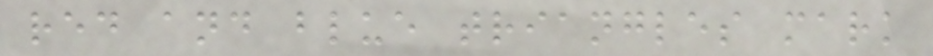red and blue triangles mark
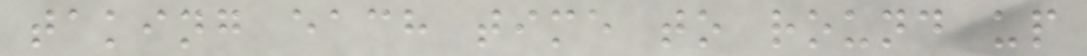taking each time to round up
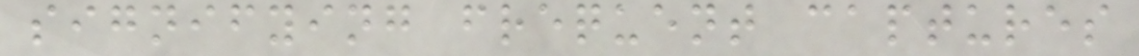signifying frequent captures
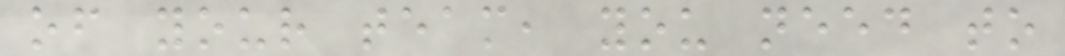of your team, you need to
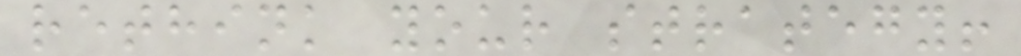rethink your strategy!
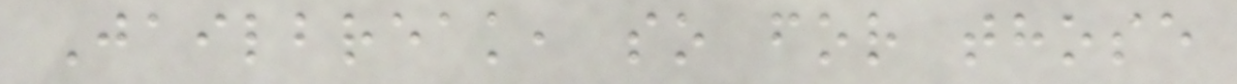Jailbreak, so for those
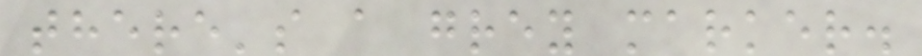there's a grey marker.
